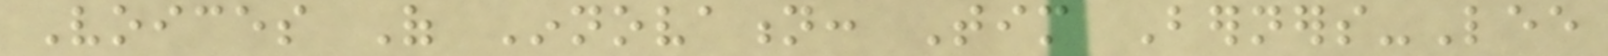Voices Of Innovation: Tim Berners-Lee
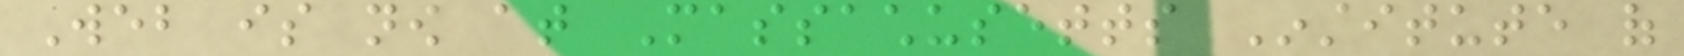Web is now at Massachusetts Institute of
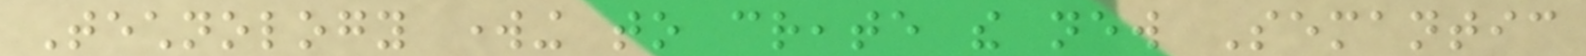Technology working to create the new Semantic
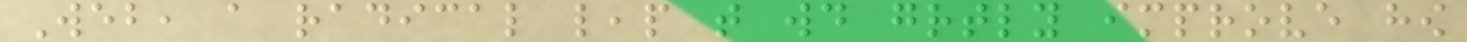Web, a radical leap that would greatly improve how
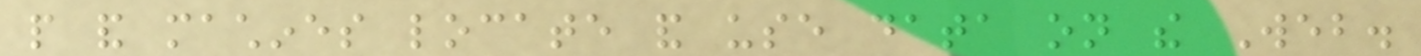people and machines locate and use data on the Web.
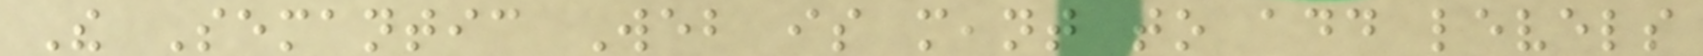The Semantic Web is meant to add levels
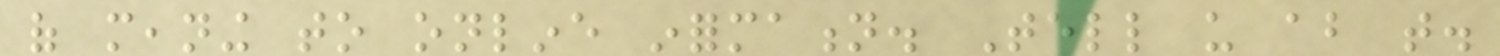of meaning to online information. Tell us about that.
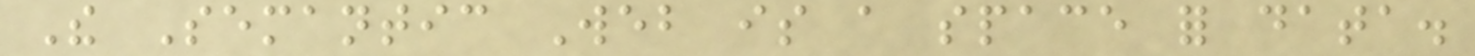The Semantic Web is a space for data.
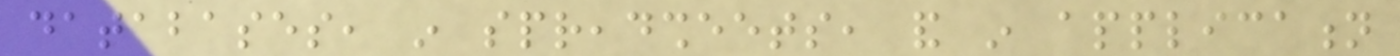databases, in spreadsheets, and in application
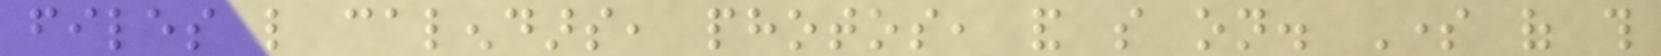files like calendars, photos, and so on. Some of this
